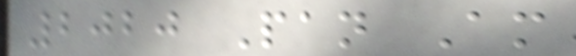2020 Pan Am
